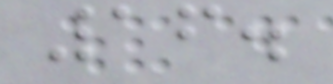16.
